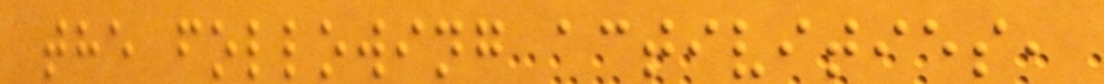the following activities,
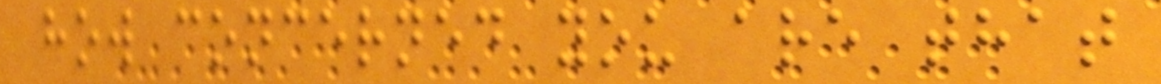how concerned you are that
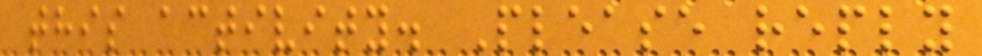this activity. Please reply
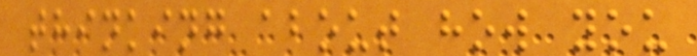thinking about how you
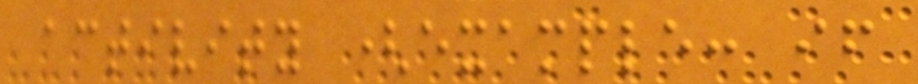activity (example: if
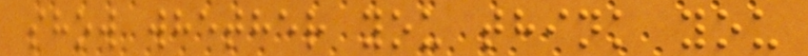show whether you think you
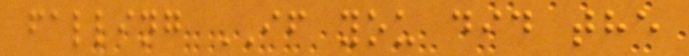falling IF you did the
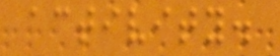activity.
